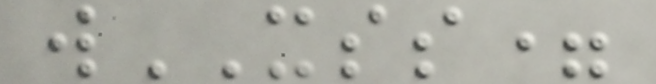wXSS=
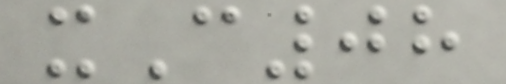xC08
